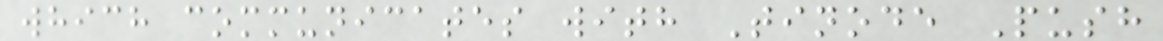which communicates with Tinode Push
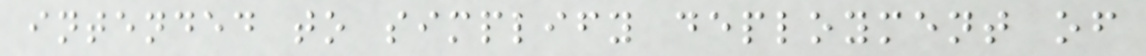intended to simplify deployment of
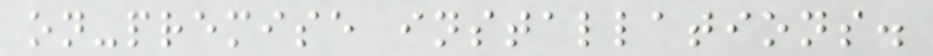on-premise installations.
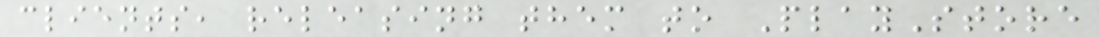clients, releasing them to PlayStore
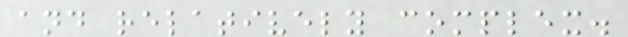and relatively complex.
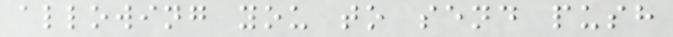allowing you to send push
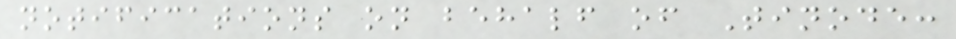notifications on behalf of Tinode:
